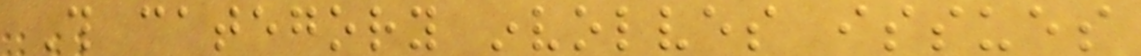This category involves issues
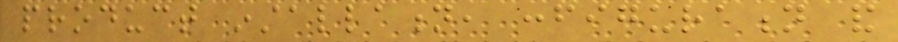product installation, configuration and
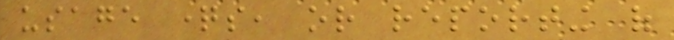usage questions, or reporting of
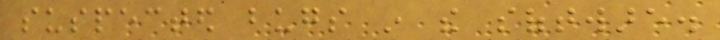suspected bugs in the software.
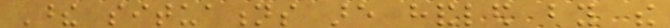These situations are handled by the
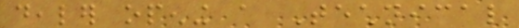dealer opening a Technical
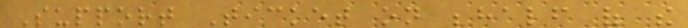Support Ticket on behalf of the
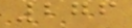276
